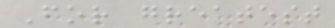For greatest
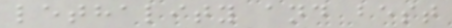lethality and best
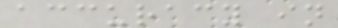accuracy in
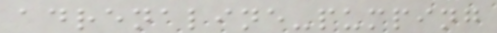adrenaline-pumping
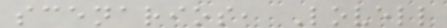scenarios, Lovell
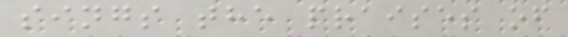sings the praises of
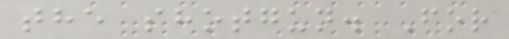the shotgun. For
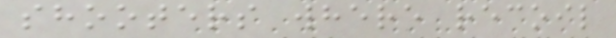shooters where recoil
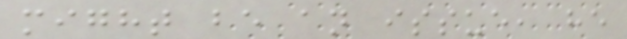might be an issue, he
